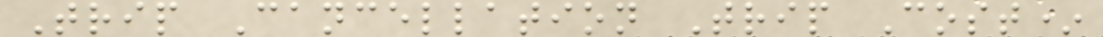Trip Cancellation Trip Cost*
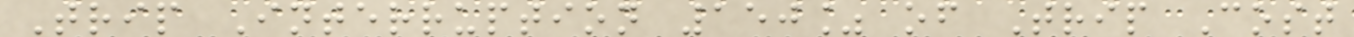Trip Interruption 150% of Trip Cost
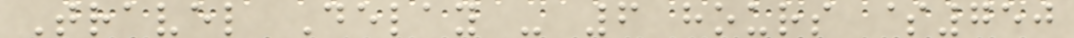Travel Delay - 6 hours $750
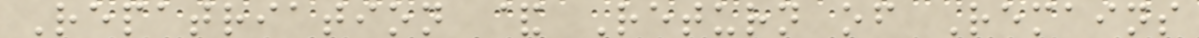Repatriation & Return of Remains
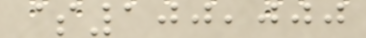$100,000
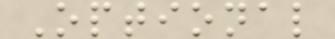Optional
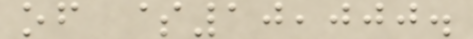of $10,000.
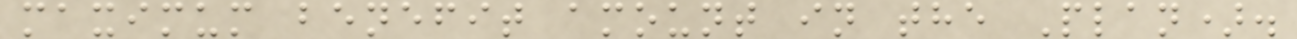maximum benefit amount in the Plan).
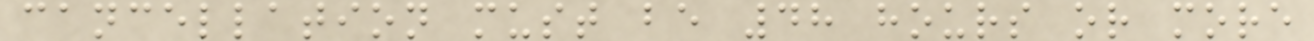cancellation must be 48 hours or more
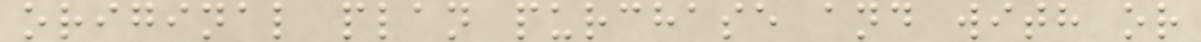original plan purchase and with or
